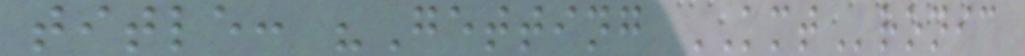title: "Getting KMTronic
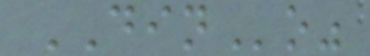DINo"
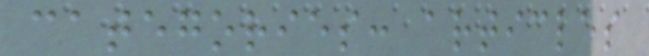categories: articles
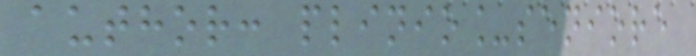author: plinio_seniore
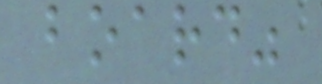board"
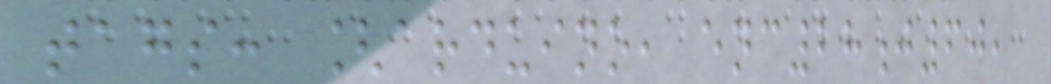tags: [arduino, enc28j60,
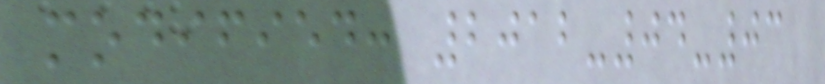modified: 2012-04-03
